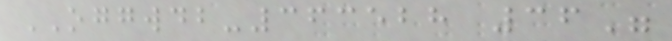OGGWDB-363528 36"
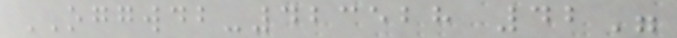OGGWDB-423528 42"
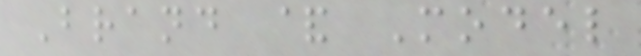Brand & Model
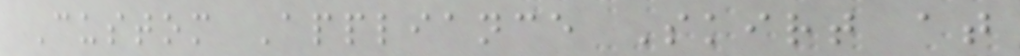Custom Appliance Skirt at
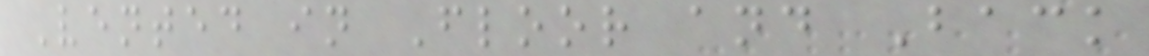Vented in Floor and Back
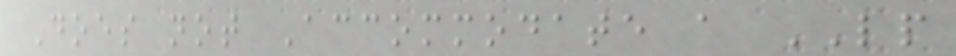Does not Accommodate a LP
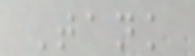Tank
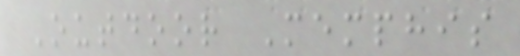Outdoor Memphis
